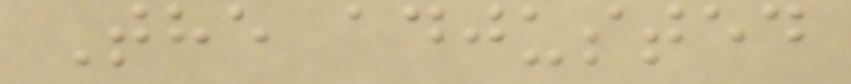The adjusted
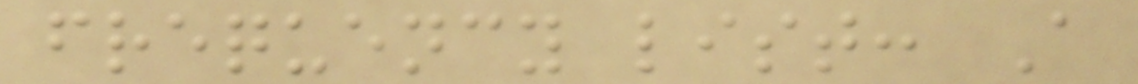frequency list: A
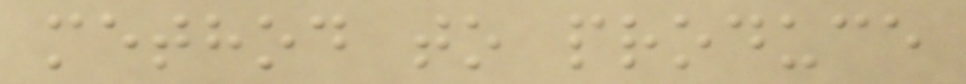method to produce
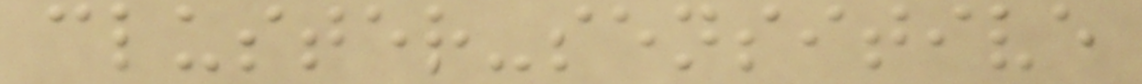cluster-sensitive
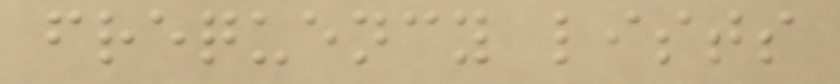frequency lists
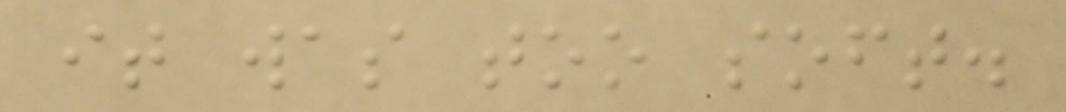it was too soft.
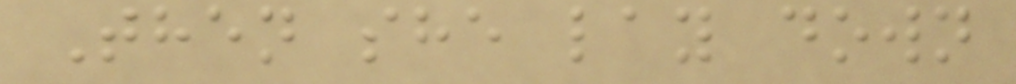Then she lay down
